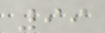99
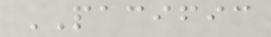PACIFIC
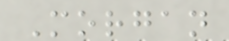Morgan
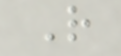R
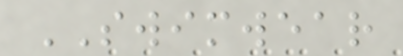SWIMWEAR
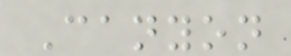Canyon
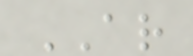AR
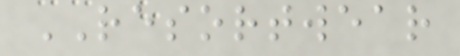RESORTWEAR
